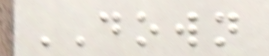DOWN
